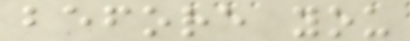before you
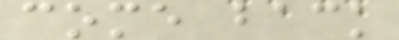come back
